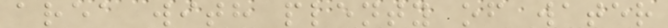area with plenty of water
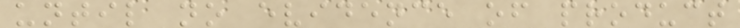until no evidence of product
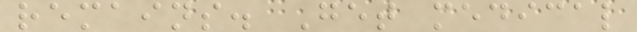remains. Get medical
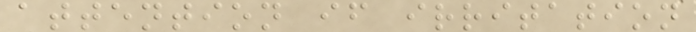attention if irritation
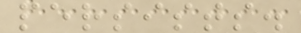persists.
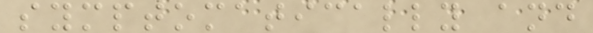symptomatically and
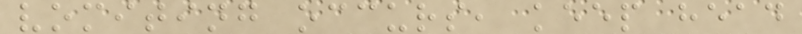vomiting occurs, keep head
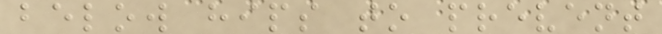below hips to prevent
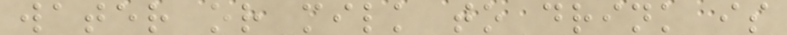water or milk to drink is
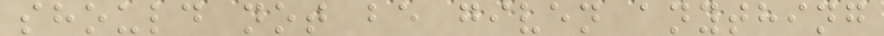should not be given anything
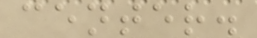center.
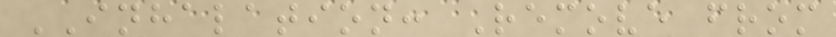INHALATION: Remove from
